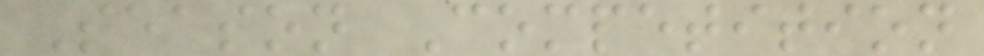Season Competition
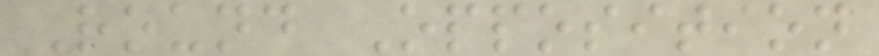Round Opposition
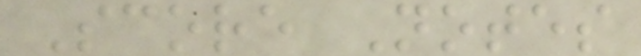Score Notes
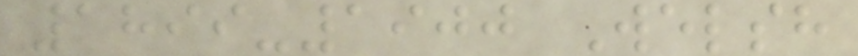1899-1900 Welsh
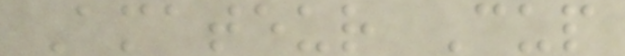Amateur Cup
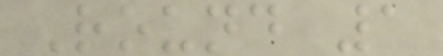Round 1
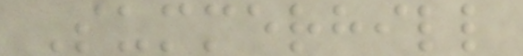Summerhill
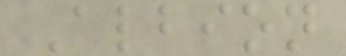Albion
